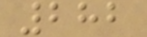282
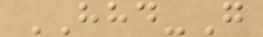HHD-G
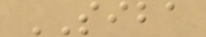SIBA
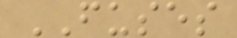FUSES
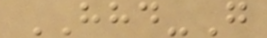HHD-G
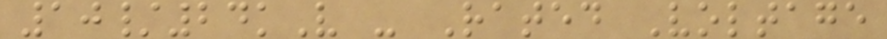10/24kV - Rated Voltage
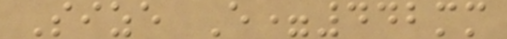Size E=442mm
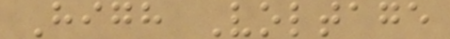High Voltage
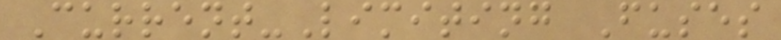Current-Limiting Fuses
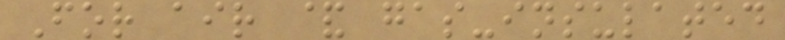For air & gas-insulated
